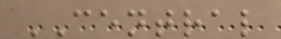CENTRAL
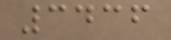3436
